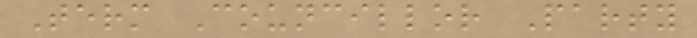Term Councillor Party
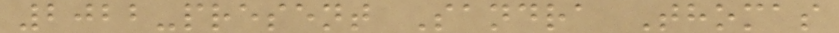2022-present Sandra Thomas
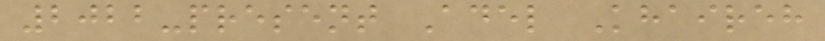2022-present Adel Khaireh
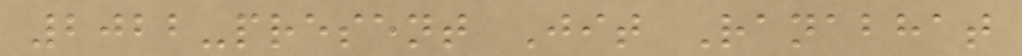2022-present Jit Ranabhat
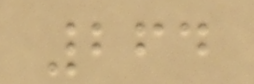264
